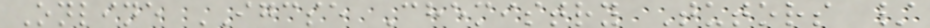Online IGCSE Chemistry Tutors /
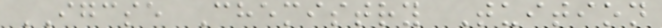IGCSE Chemistry Tuition
